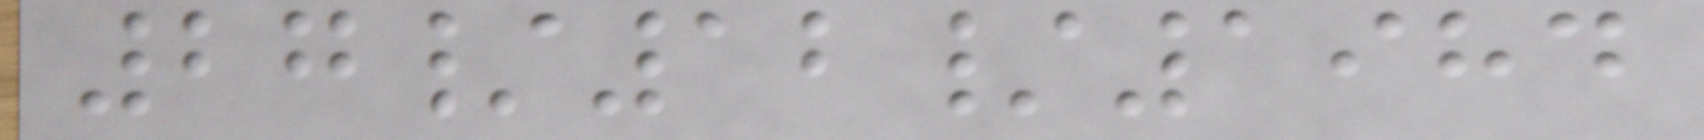27/12/1984
